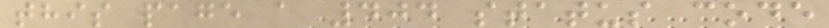this page a 404 status code
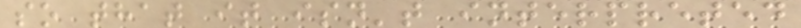so that it isn't interpreted
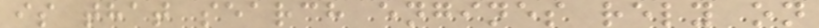is that search engines rely on
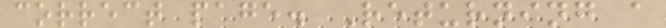correct page. Returning a
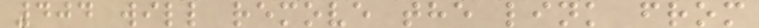404 will remove the link from
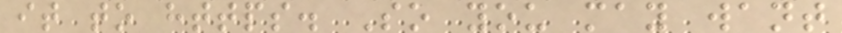it to https. So you may want
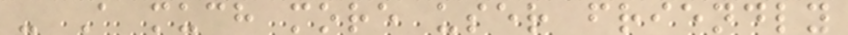- A much more user friendly
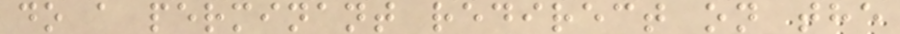do a perminant redirect on the
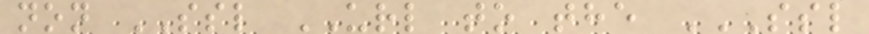non SSL URL to the SSL
